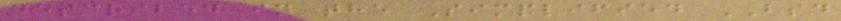described in the Simplified BSD
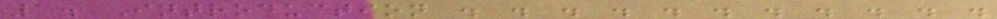1. Introduction . . . . . . . . . . .
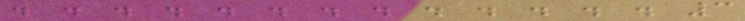. . . . . . . . . . . . . 3
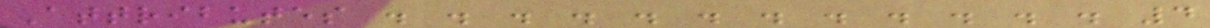Attributes . . . . . . . . . . . . 4
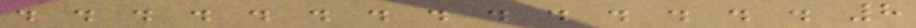. . . . . . . . . . . . . . 8
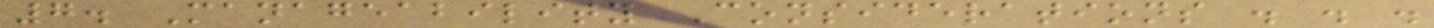7. Manageability Considerations . . .
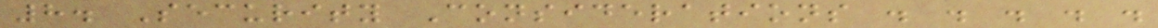8. Security Considerations . . . . .
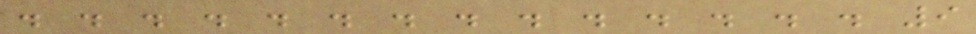. . . . . . . . . . . . . . 9
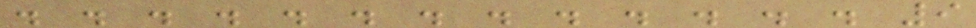. . . . . . . . . . . . . 9
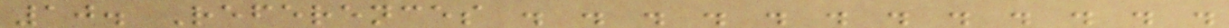10. References . . . . . . . . . . . .
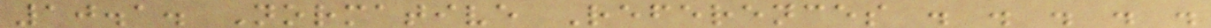10.1. Normative References . . . . .
